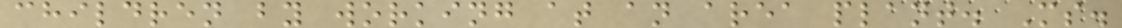children by working at an area plant. Ms.
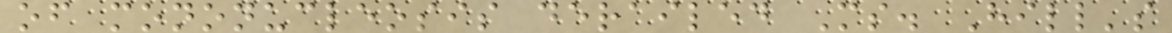of mononucleosis derailed Ms. Hill's
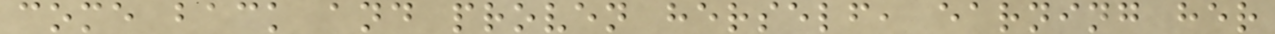come back and proven herself, earning her
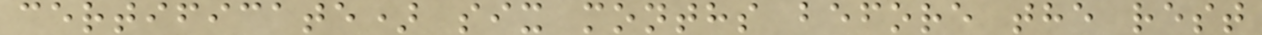certificate) six months before the rest
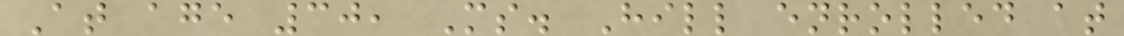At age 30, Ms. Hill enrolled at
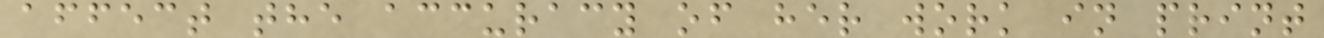affect the accuracy of her work in print
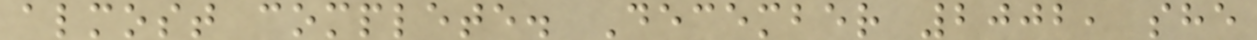almost complete. December 2002, she
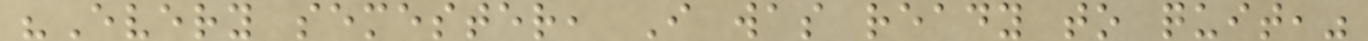"Every semester, I was ready to quit,"
